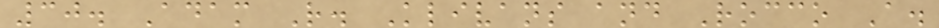30. Adam R. Klivans and Rocco A.
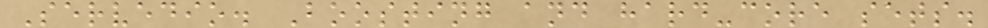Servedio. Boosting and hard-core sets.
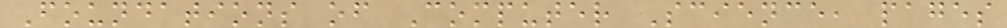Foundations of Computer Science, pages
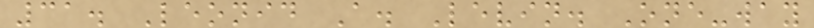31. Leonid A. Levin. One-way
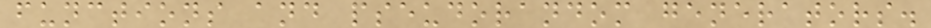functions and pseudorandom generators.
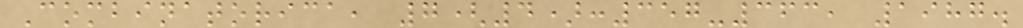Combinatorica, 7(4):357-363, 1987.
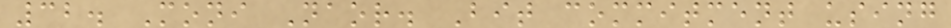32. Moni Naor. Bit commitment using
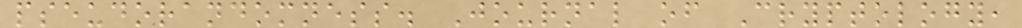pseudorandomness. Journal of Cryptology,
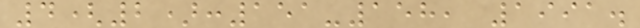4(2):151-158, 1991.
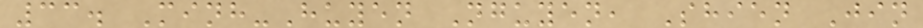33. Minh-Huyen Nguyen, Shien Jin
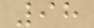98
